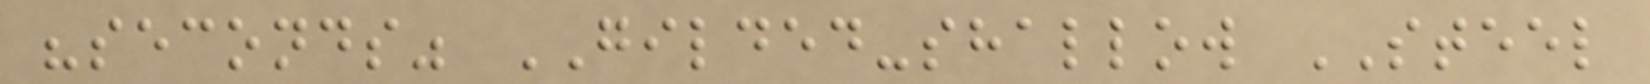"seconds" GILDED-shallow STEEL
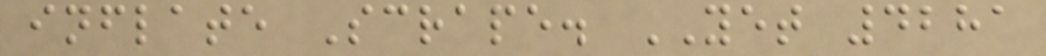inflate Scrape. YET 4281
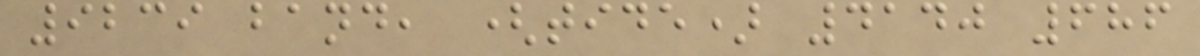9239 band, (tide) 4140 686
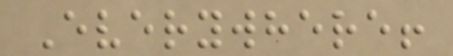Everywhere!
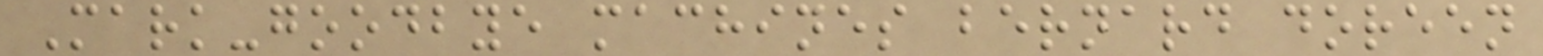Mark-goodbye machines bernard doreen
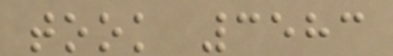took 3583
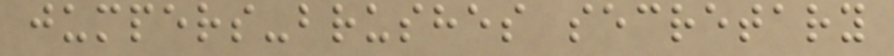jumpers-brushes secretary
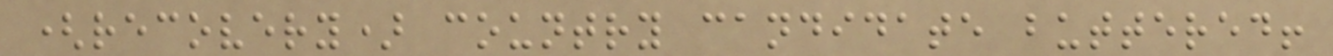(recovery) country candidate buttered!
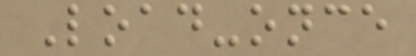Load-once
